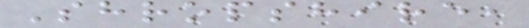Shropshire,
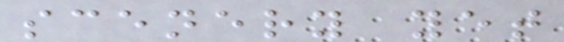scenery yet
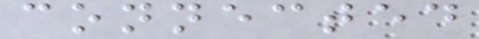connected
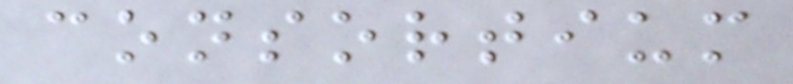consortium
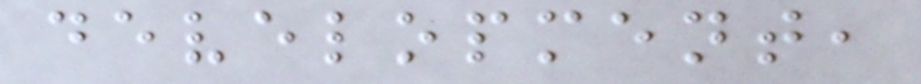development,
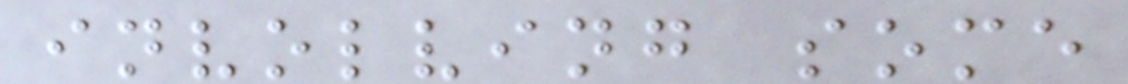involving some
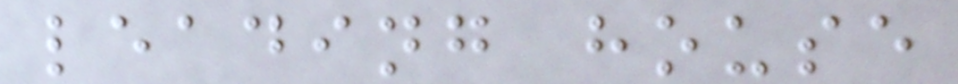leading house
